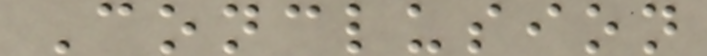Conclusion
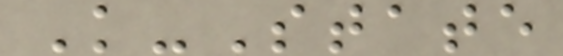K-State
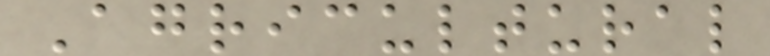Agricultural
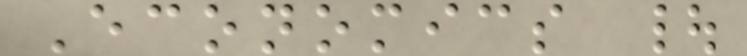Economics |
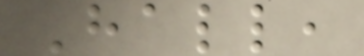Hall,
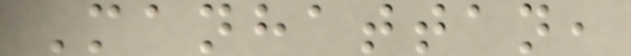Manhattan,
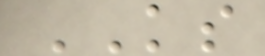KS
